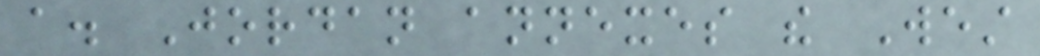a. Jordan annexes the West
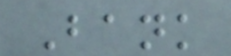Bank
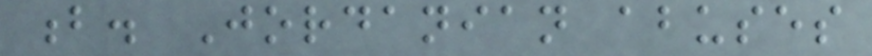b. Jordanian abuses
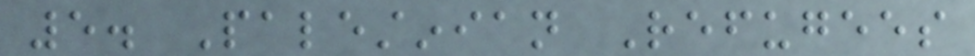5. Palestinian Refugees
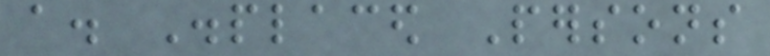a. Displaced Persons
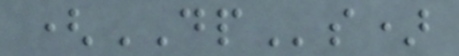(DPs)
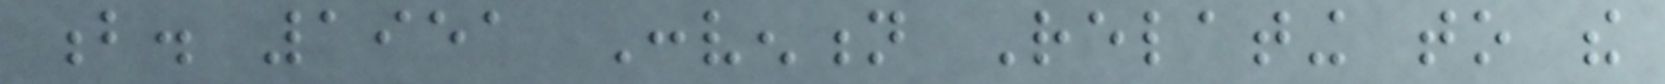b. 1951 Convention Relating to the
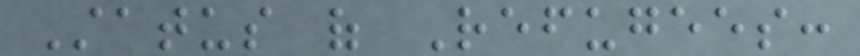Status of Refugees:
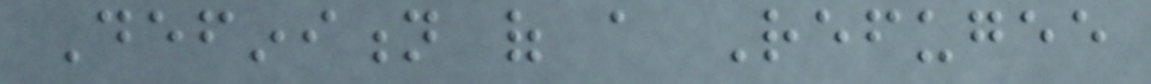Definition of a Refugee
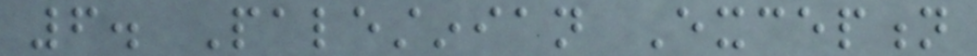6. Palestinian Exception
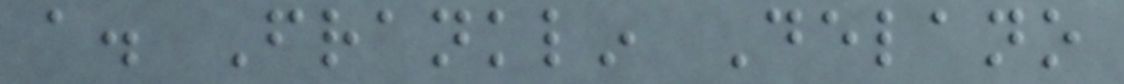a. Franklin Delano
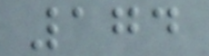174
